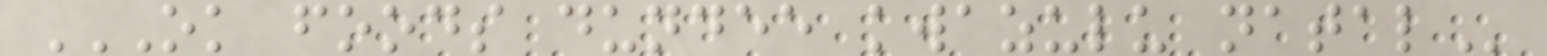OK FOODS DUNDEE KWAZULU NATAL
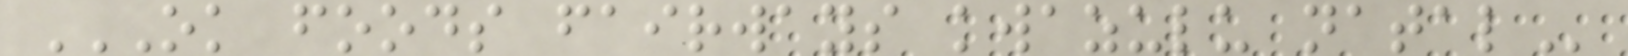OK FOODS FAIRWAYS KWAZULU NATAL
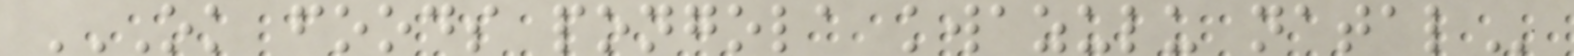OK FOODS PONGOLA KWAZULU NATAL
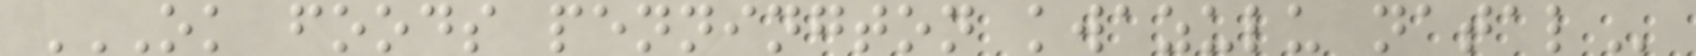OK FOODS PENNINGTON KWAZULU NATAL
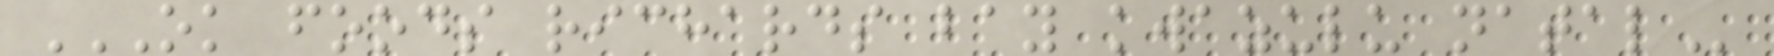OK FOODS RICHARDS BAY KWAZULU NATAL
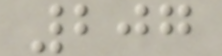207
